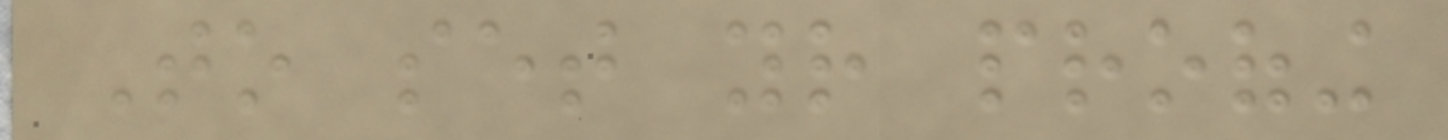To set your proofing
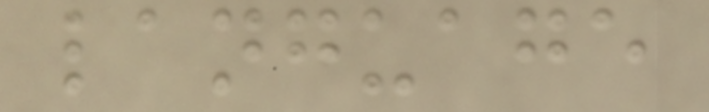language
